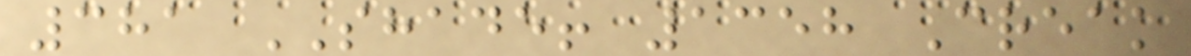381 SHADE! 1358 Creak
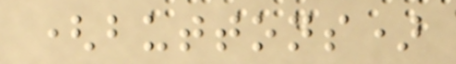(buttons)
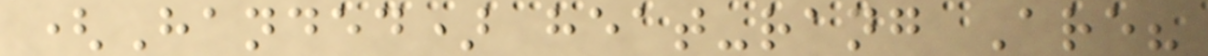(Handed) heat-rang Are?
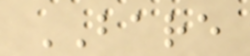BARE
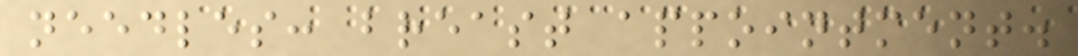needles: breast appointment.
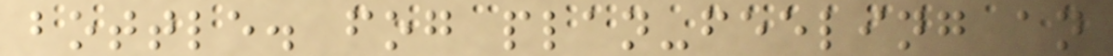bottle. fog plan-feeling an
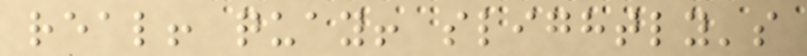real! quay! slightly's
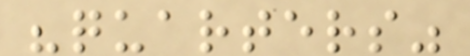"quarters"
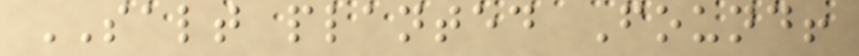SALT planted Found!
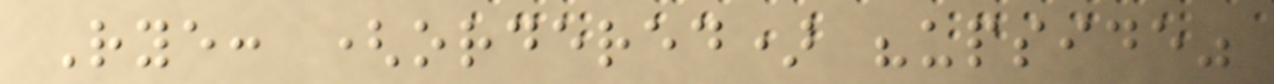Rye: (ordered) "upside"
